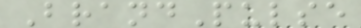BrandPulse
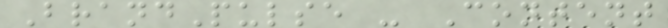BrandPulse - Content
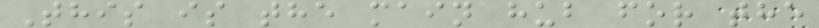This is the main hub for the
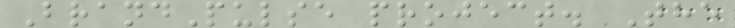BrandPulse project. The
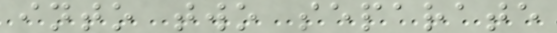into two separate
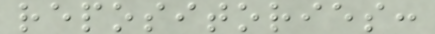repositories:
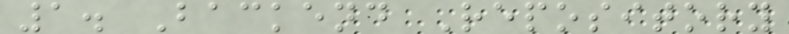1. Backend Repository
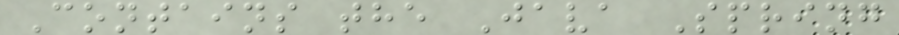Contains the Java Spring
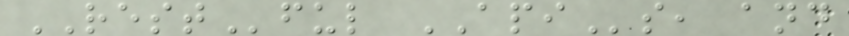RESTful APIs, and
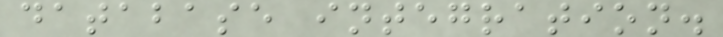database integration.
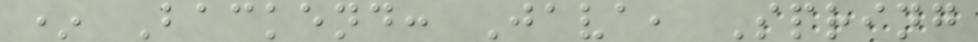* Backend: Java, Spring
